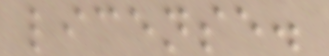license.
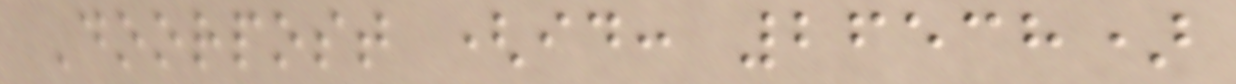Doorpost (id: 26538)
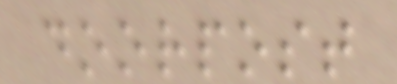doorpost
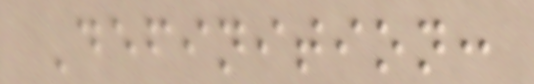Definition:
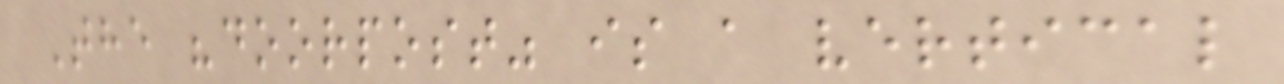The "doorpost" is a vertical
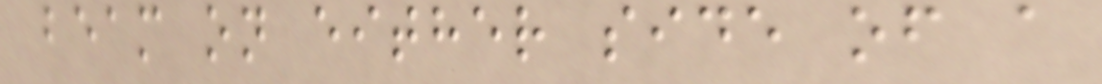beam on either side of a
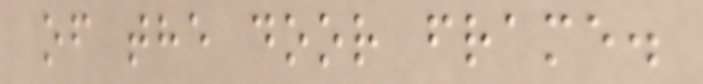of the door frame.
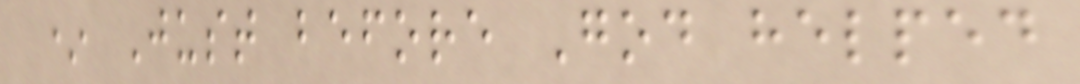* Just before God helped
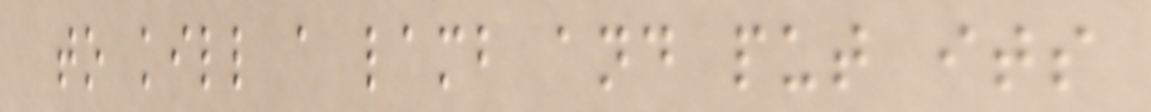to kill a lamb and put its
